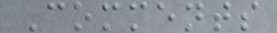Comments
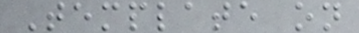Template on
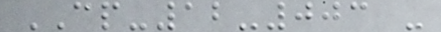CP-12-003 -
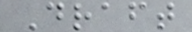Draft
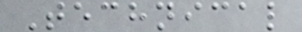Technical
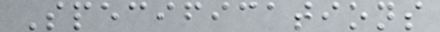Specifications
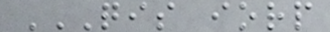QIS IORP
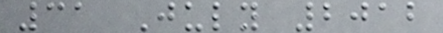31 July 2012
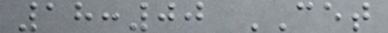18:00 CET
